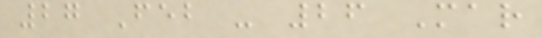27 Feb - 26 Mar
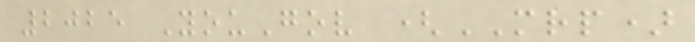2025 YouGov (MRP)
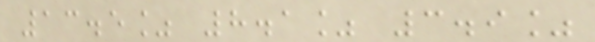13.5% 8.1% 3.9%
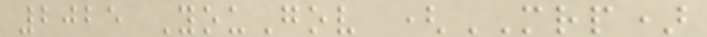2025 YouGov (MRP)
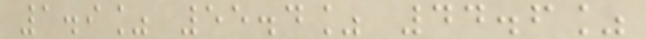1.9% 55.4% 44.6%
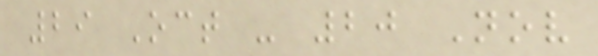29 Oct - 20 Nov
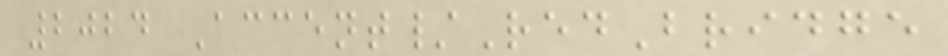2024 Accent/RedBridge
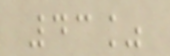43%
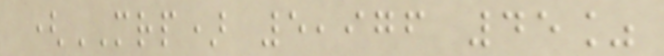(MRP) 5,976 45%
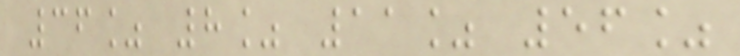36% 8% 11% 56%
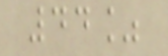44%
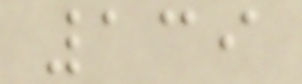139
